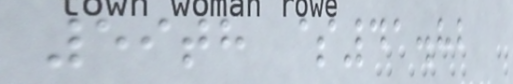59th $41.82
